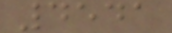4541
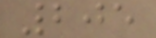205
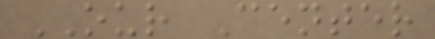OUR Center
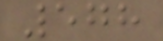578
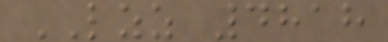LZZ 4818
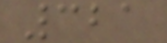321
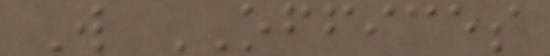W OFFICES
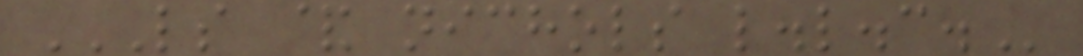LS & NICHOLS L.L.C.
